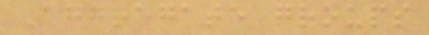Aggregate groups
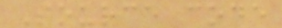Source code
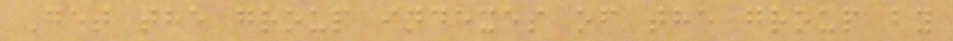Get the group indexes of the group by
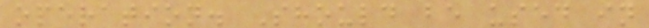operation. Should be used in
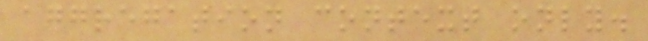aggregation context only.
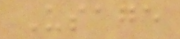Usage
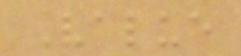Value
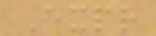Expr
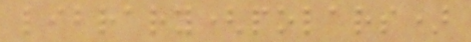library(polars)
